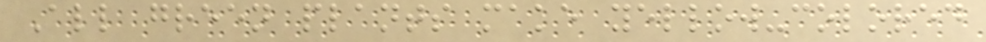All green plants make yellow-colored
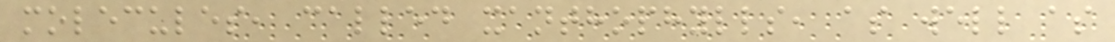molecules, called xanthophylls, as well as
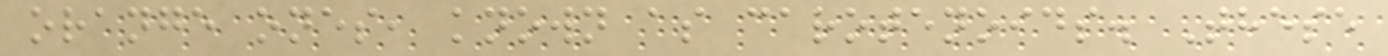orange ones, known as carotenoids. These
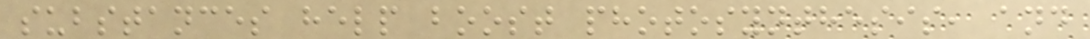substances help boost photosynthesis, and
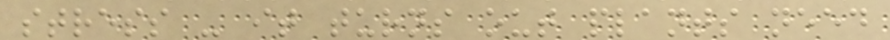stress - it turns out plants need
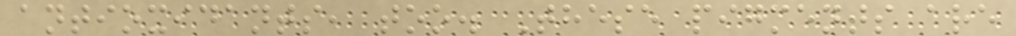antioxidants, too. These pigments are
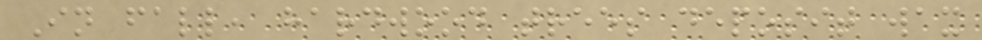In fall, hardwood trees deposit wax
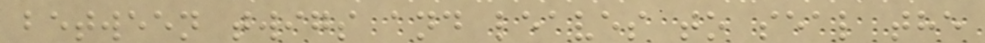between twigs and leaves to seal the
